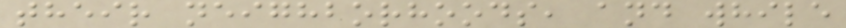their neighborhoods, and while
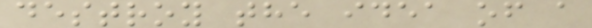destroy the idea of a
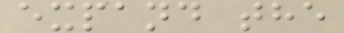expand the
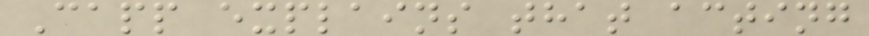Capp explains that acting
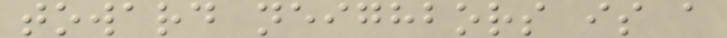toward neighbors is a
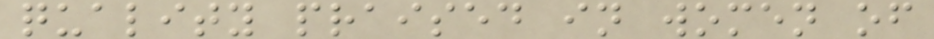quality praised in women of
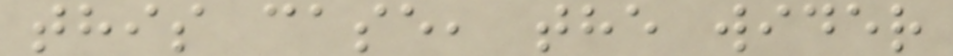this case, the wider
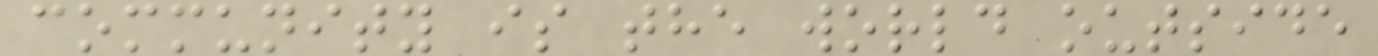community is the world outside
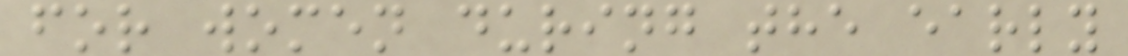for women during the early
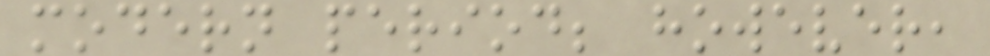modern period; however,
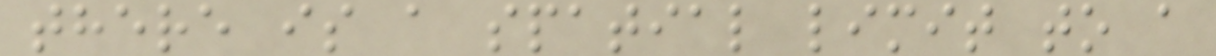there is a spatial limit to a
